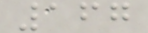167
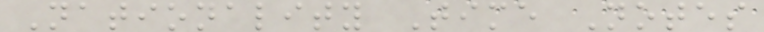Nationality Time Notes
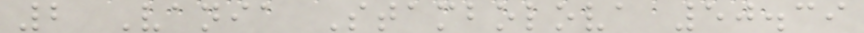2 Vania Stambolova 50.39
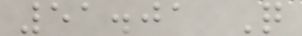51.01 Q
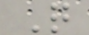Q
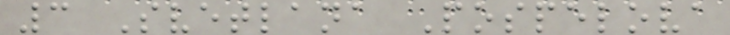3 Svetlana Pospelova
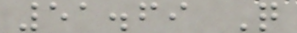51.69 Q
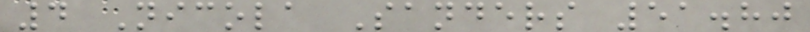4 Nicola Sanders 51.80
